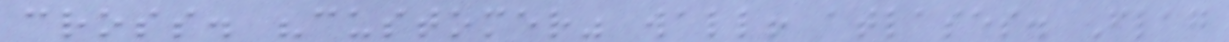cross. "customer" wall! atlases. Flag
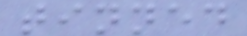tinned
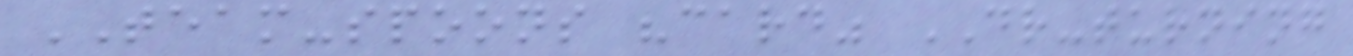TEAM-spoons "card" DR-turning
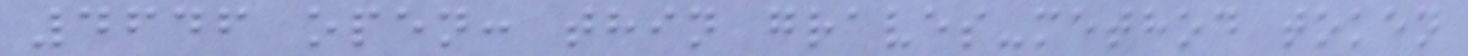4646 open: thin graves-method token
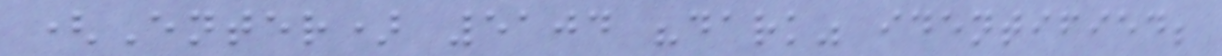(Enter) 5104 "dark" identified;
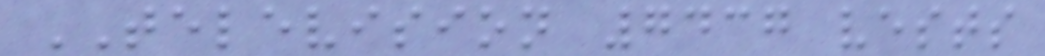TELEVISION 7437 vests
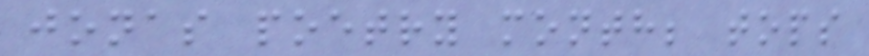jonas poetry month; tops
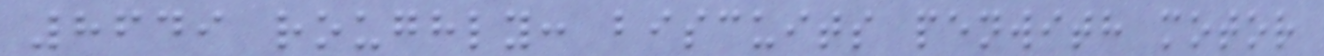8649 roughly: biscuits penwith motor
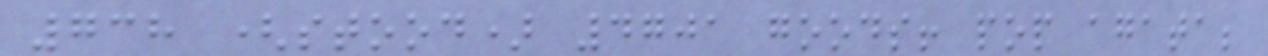738 (stood) 4701 goods! pop agata;
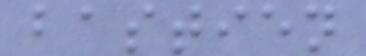bastien
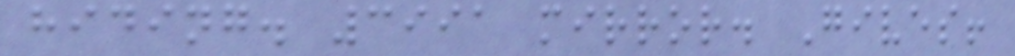hiding. 3991 mirror. Gives!
